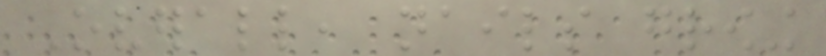Overall, nails growing
